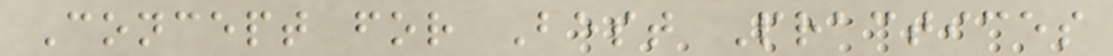Concept for Best Practices
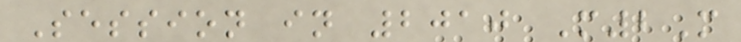Session in 2010 M2M
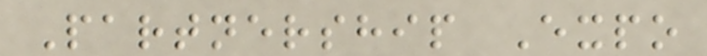Partnership Expo
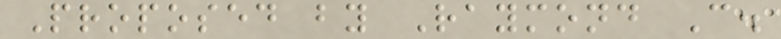Proposed by Raymond C.
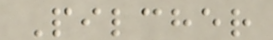Pilcher
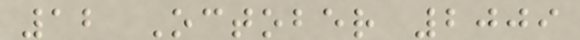12 October 2009
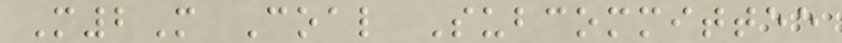M2M Coal Subcommittee
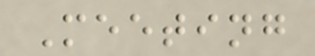Meeting
